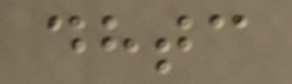dhtc
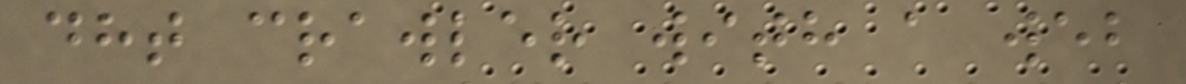dht crawler with a web
